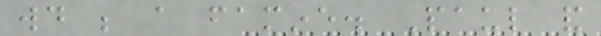would be a famine. Paul and
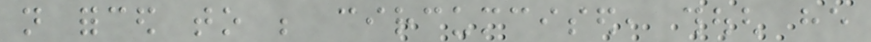not forced to be circumcised, though he
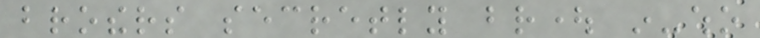brothers secretly brought in-who
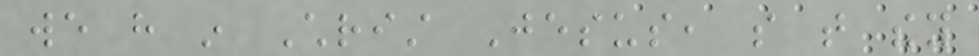we have in Christ Jesus, so that they
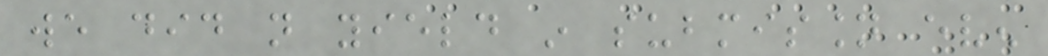we did not yield in submission even
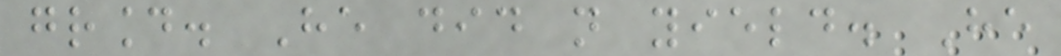ground. He did not yield. He
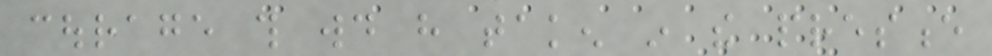courage this would have taken in the presence
